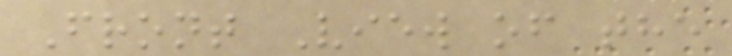Front View of the
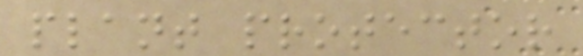plant protector
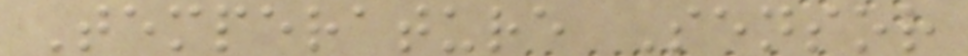Temperature Sensor
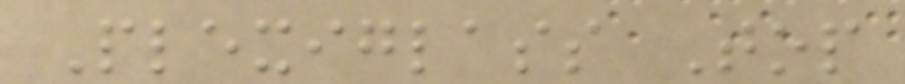Plexiglass Top
